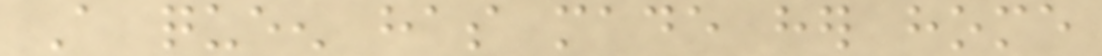A queen has made her home
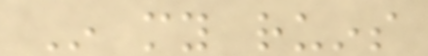In my ruins
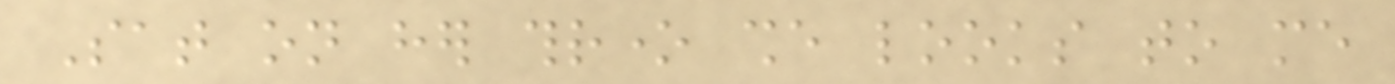Sat on her throne she looks to me
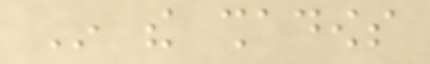In the shadows
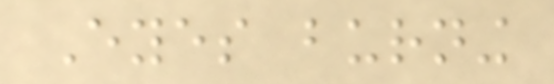Eyes burning
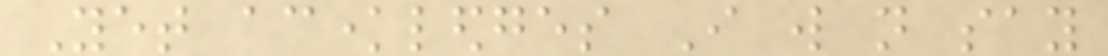Yet acknowledges I will not say
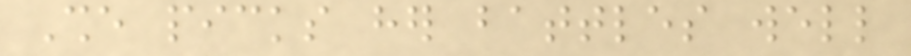She picks her battles well
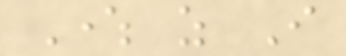Where as I
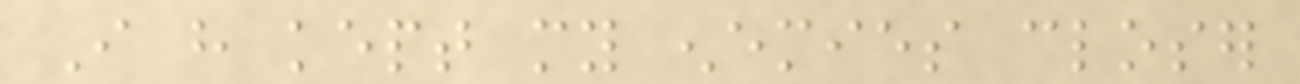I have kept my enemies closer
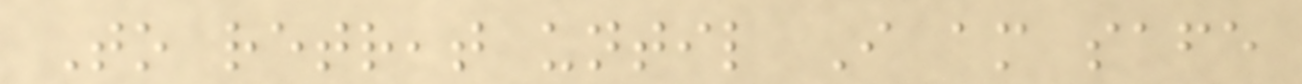To retreat until I am safe
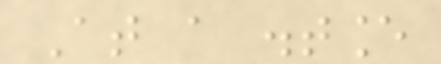At a distance
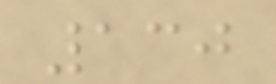130
